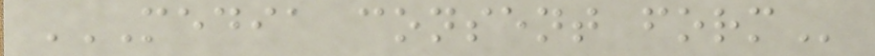MEDIA CONSENT FORM
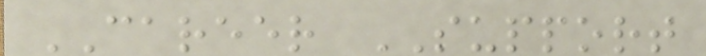CAREER SUPPORT
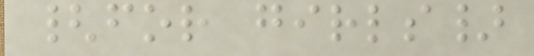{for girls}
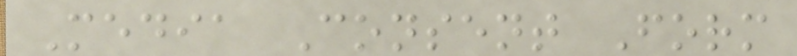Media Consent Form
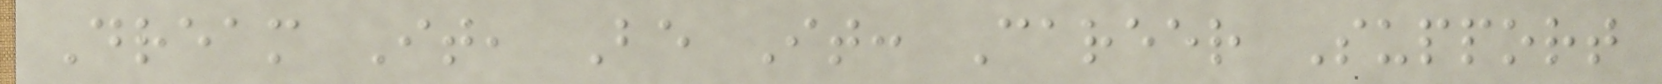Dream It, Be It: Career Support
